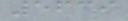5639
